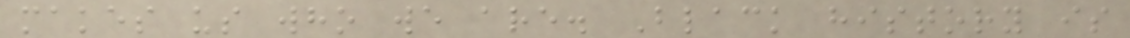makes us who we are. Black history is
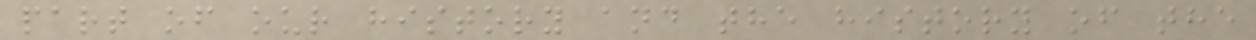part of our history and the history of the
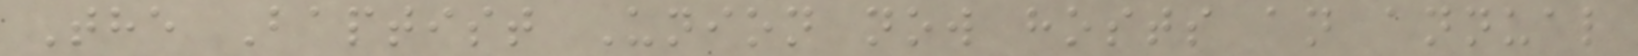The Baptist Union now hosts an annual
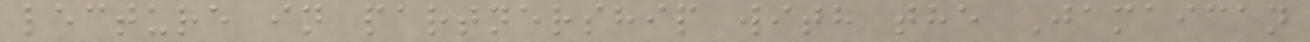lecture in partnership with the Jamaican
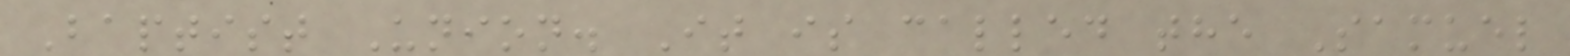Baptist Union. It is called the Samuel
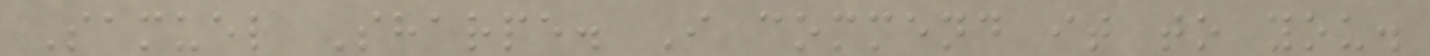Samuel Sharpe. I commend it to you.
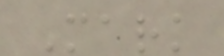Mark
